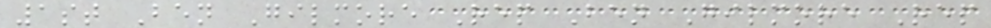1st Ben Gilmore Rep Ben Gilmore Rep
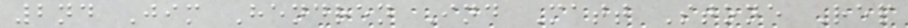2nd Jim Hendren Ind Matt Stone Rep
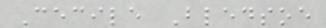Cecile Bledsoe
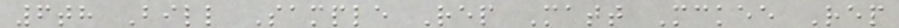6th Bill Sample Rep Matt Mckee Rep
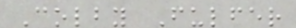Colby Fulfer
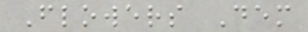Flowers Dem
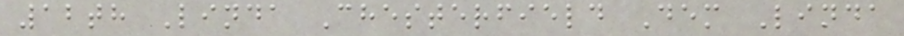12th Linda Chesterfield Dem Linda
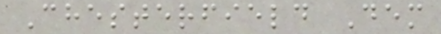Chesterfield Dem
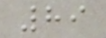89
